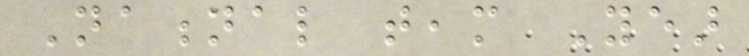National team Year
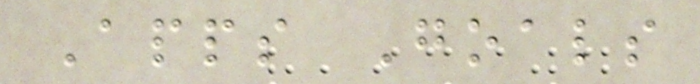Apps Goals
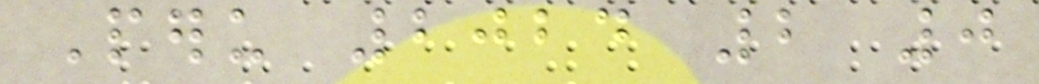Peru 2024 2 0
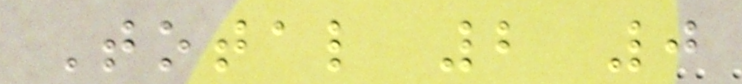Total 2 0
